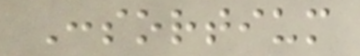Consortium
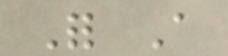For A
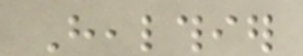Healthier
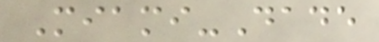Miami-Dade
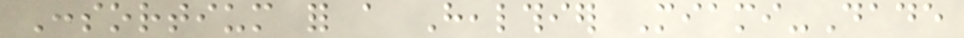Consortium for a Healthier Miami-Dade
